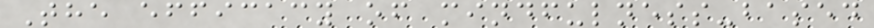The efficacy of mindfulness-based
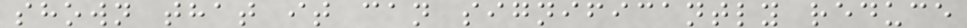shown that it can significantly reduce
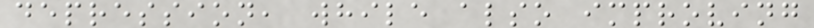depression, while also improving
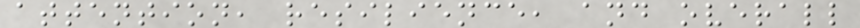attention, resilience, and overall
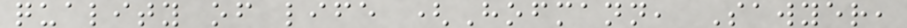quality of life (Hofmann, Sawyer,
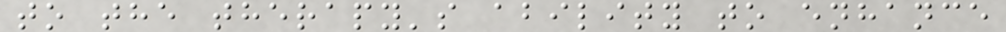to the therapy's ability to enhance
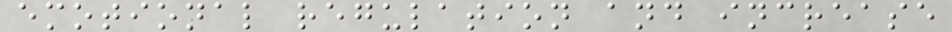emotional regulation and increase
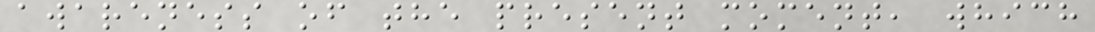awareness of the present moment, which
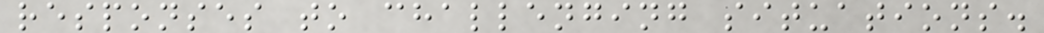responses to challenging situations.
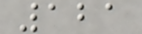121
